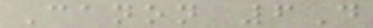Canon 6D
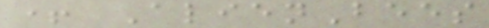+ AlienBees
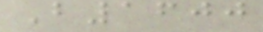B1600
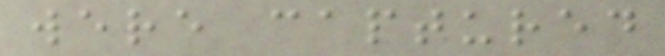were captured
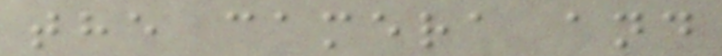the camera and
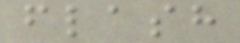flash
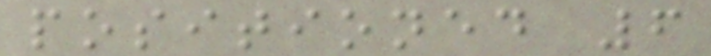positioned 6
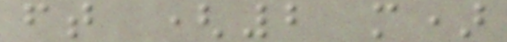ft (2 m)
